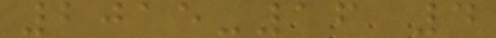2015-16 4
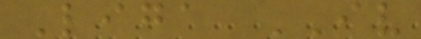Liga IV
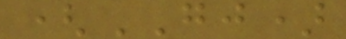(GJ)
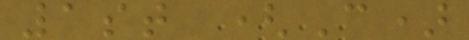1st (C)
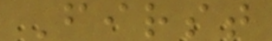First
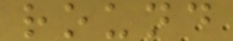round
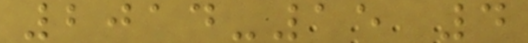2014-15 4
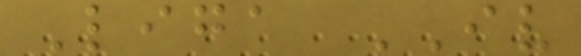Liga IV
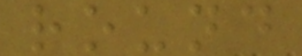round
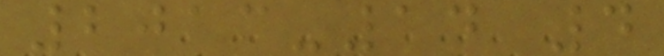2013-14 4
